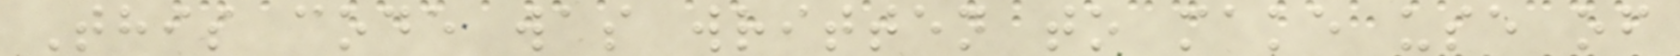This code was written to make use of
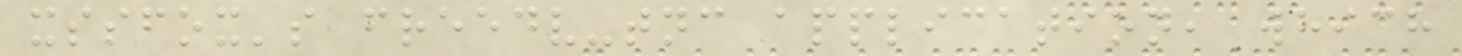xssfox's freedv-tnc application, which
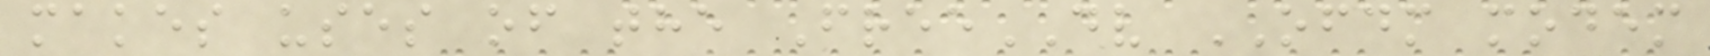makes uses of the FreeDV OFDM modem
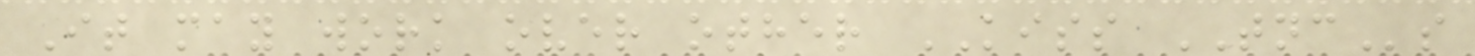It may work over other KISS TNCs
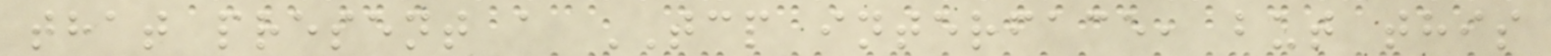that present a TCP interface, but this
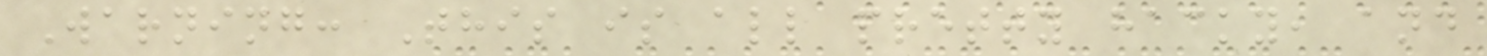Warning: This is all pretty hacky, and
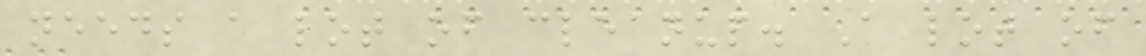needs a lot of cleanup. A lot of
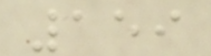159
